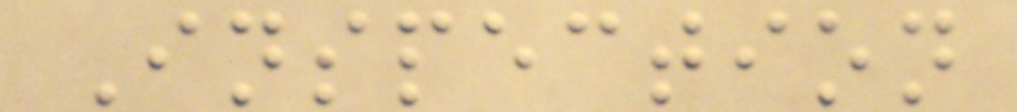Inspection
